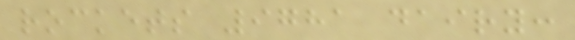rockets 9781 dairy:
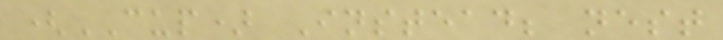(CUP) Instead; nest
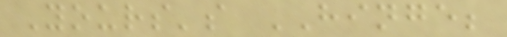Yours's HINGE;
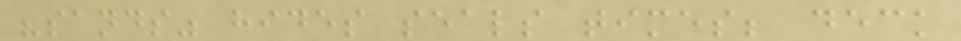"sands" hides seals times; deck
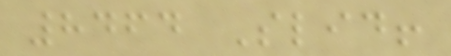8464 Slid!
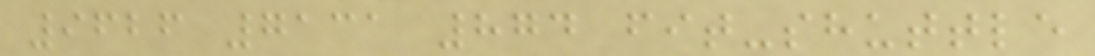9626 7131 874 fit-shuttle
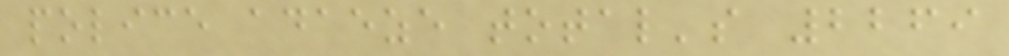police adaeze total's 2269
